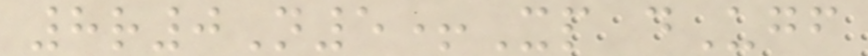8r0N5+Xp dUgf
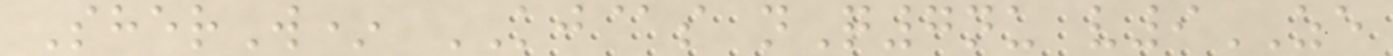SherW* KJ@s nQ7nu v9ZE
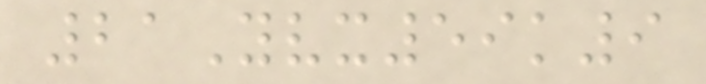21Yvx59k9
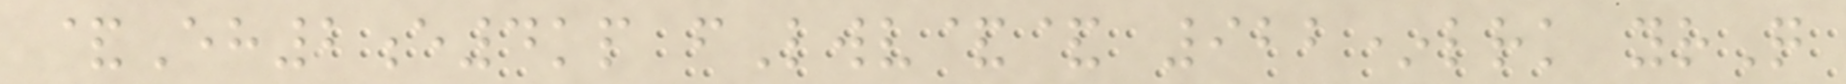&Eh2e4kp fLwv&& 922*lrk yrQ
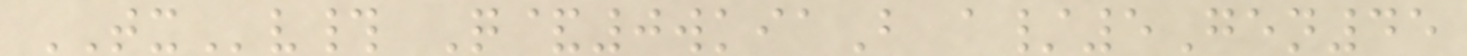TXv# Q&0wkiaB a/5Gen45
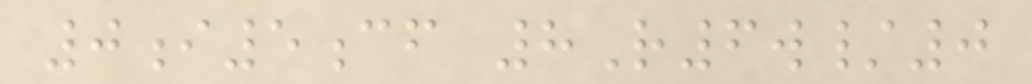0i5cf 8R6w/0
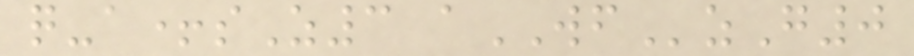q-a+sZ3 aWFzG0
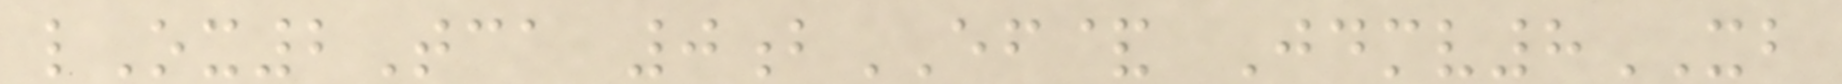lOx2Tca 0bEF& Jdmv8XB
